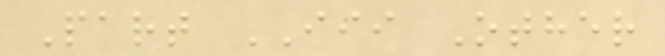Part III Other
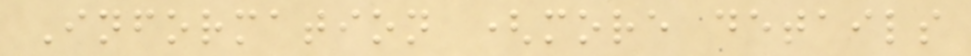Information (more details
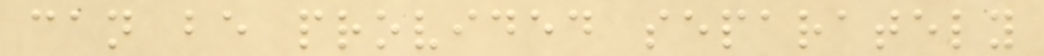can be provided separately
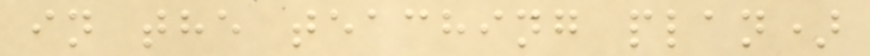in the teaching plan)
